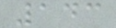143
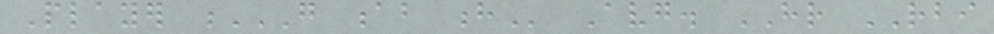Player G AB H Avg. HR RBI
